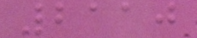2110
